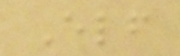Elf
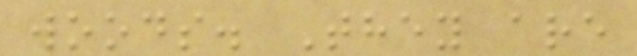woods. They are
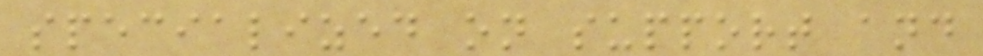specialized on support and
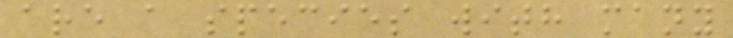are a species with many
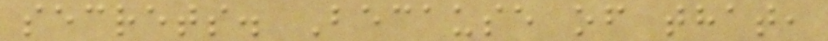secrets. Because of that,
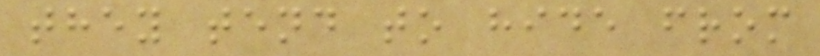they tend to hide from
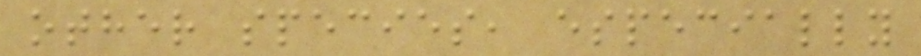other species, especially
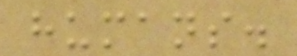humans.
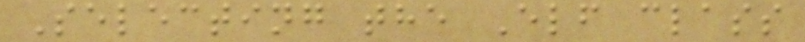Selecting the Elf class
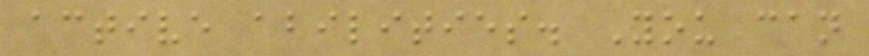active abilities. You can
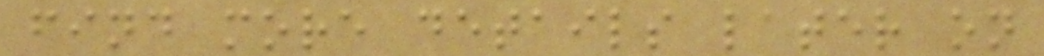find more details later on
